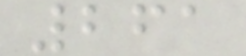261
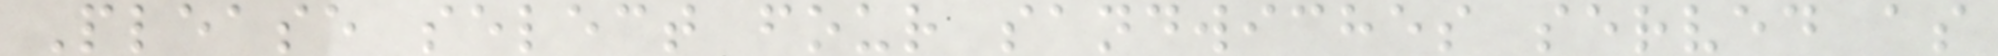Please select four sandwiches served as
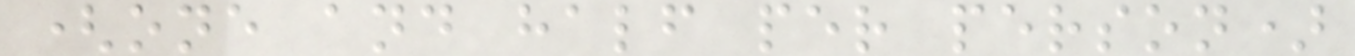(one and half per person)
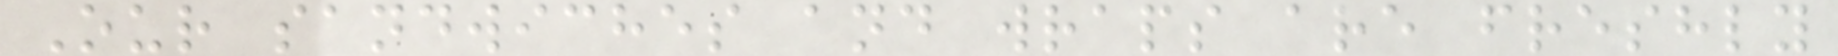Our sandwiches and wraps are freshly
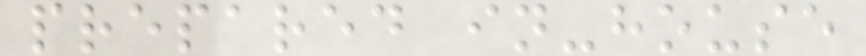prepared in-house
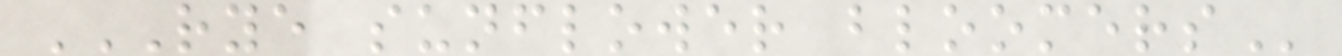RYE SUNFLOWER BLOOMERS
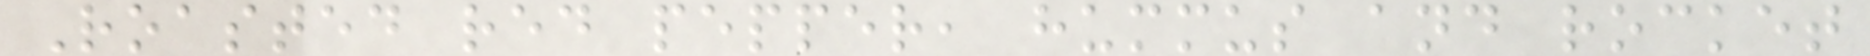Roasted red pepper, hummus and rocket
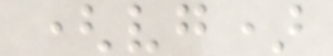(vg)
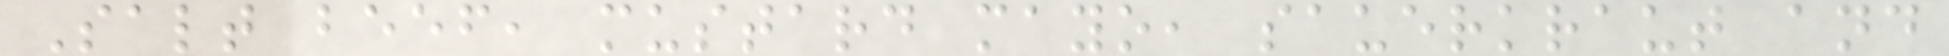Salt beef, mustard mayo, sauerkraut and
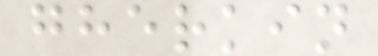gherkin
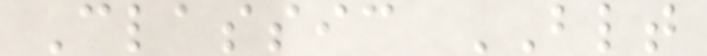Classic BLT
